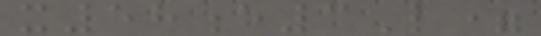x58e3L=
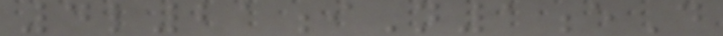4l21iN1eD
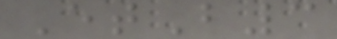EtB3
